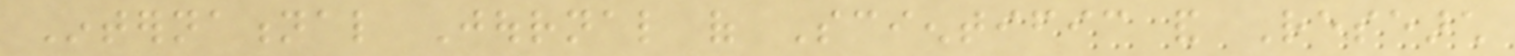International Journal of Scientific and Research
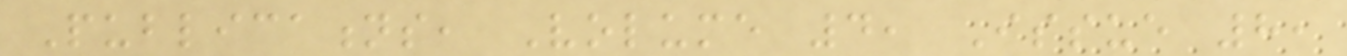Publications, Volume 4, Issue 8,
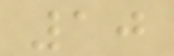10
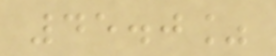45.0%
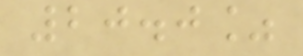20.0%
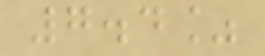7.4%
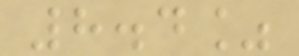8.4%
